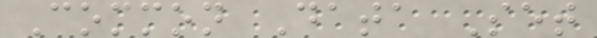Common Data Set
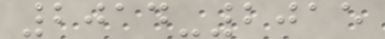2014-2015
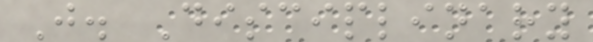J. Disciplinary
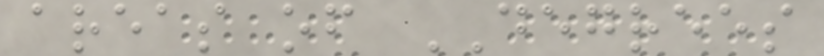areas of DEGREES
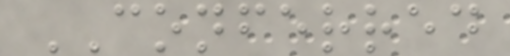CONFERRED
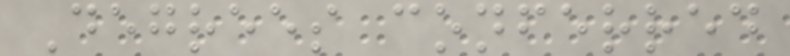Degrees conferred
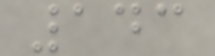143
